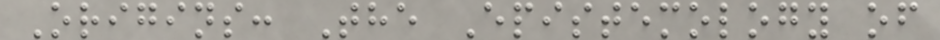Origins: The Epistemology of
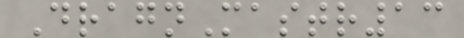DragnMastr13
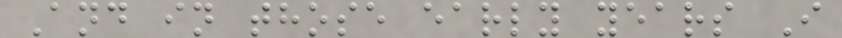And in those early years I
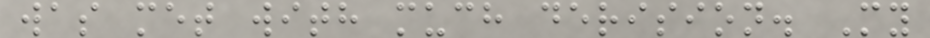was met with much derision. My
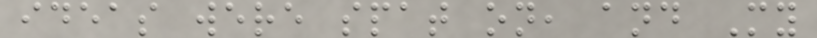ideas were spat on, and My
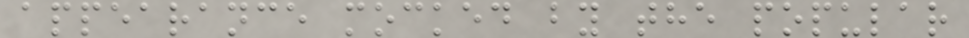appearance mocked by the popular
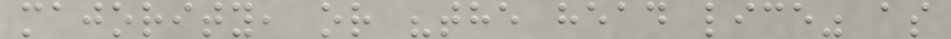majority, or "the head lice" as
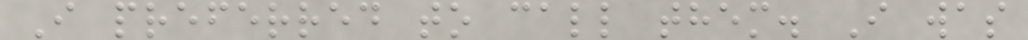I preferred to call them. I was
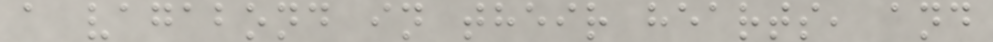a vagabond in their hearts, and
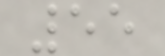55
